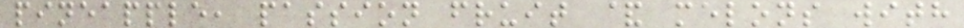pineapple, passion fruit & melons with
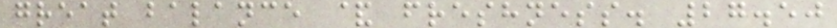great balance & freshness. 27.50
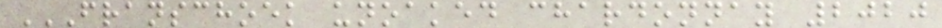FRANSCHOEK UNOAKED CHARDONNAY 2020
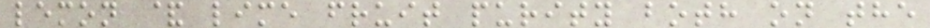lemon & lime fruit purity both on the
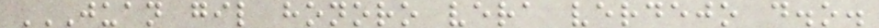JUAN GIL HONORO VERA VERDEJO D.O.
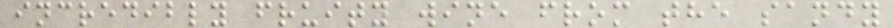incredibly fruity wine from the sandy
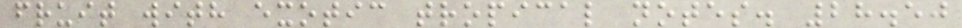fruit with exotic tropical notes. 28.50
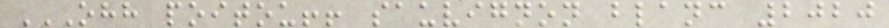OHH POITOU!! SAUVIGNON BLANC 2020
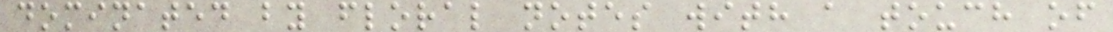dominated by floral notes with a touch of
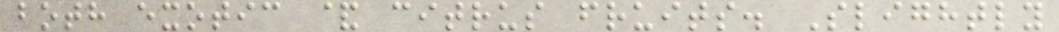both exotic & citrus fruits. Slightly
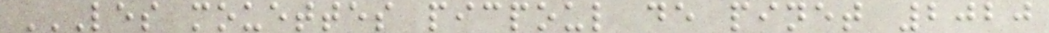LES MOUETTES PICPOUL DE PINET 2020
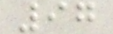97
